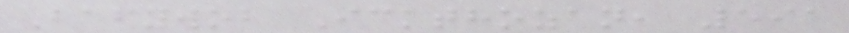Bafywob Ickthozan, 591
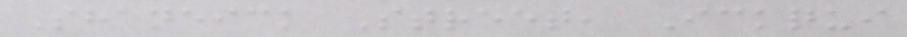Shaneick Street, Ickqui
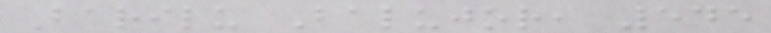Barilu Balujor, 545
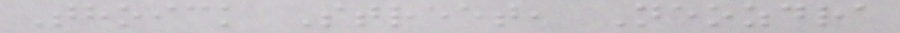Thoick Street, Neozdra
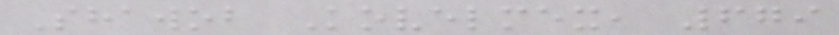Shawob Kovelmex, 679
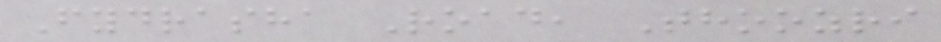Fydrasha Road, Thoozri
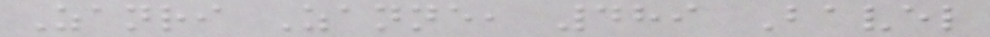Zanri Zanne, 489 Bavel
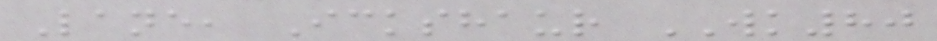Lane, Ickshaur WK80
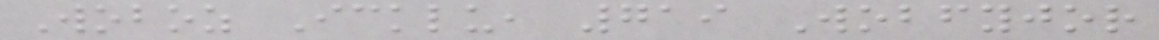Woboz Icklu, 719 Wobfyjor
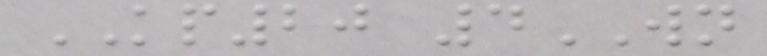KP20 4WN
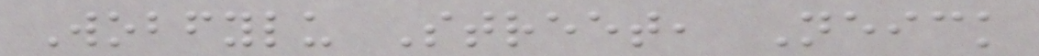Wobfylu Street, Neick
